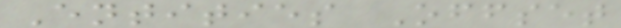Entities Offset
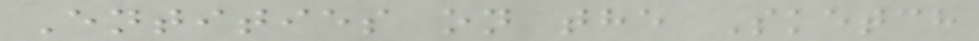Entities on the Sketch
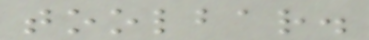toolbar.
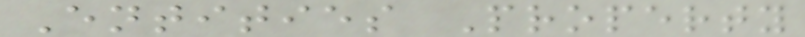Entities Property
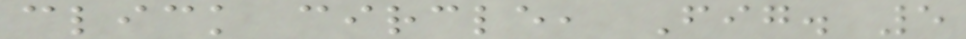click circle, Fig. 5
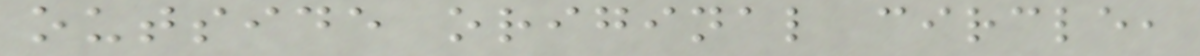outside original circle,
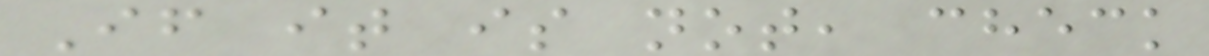If it is not, check
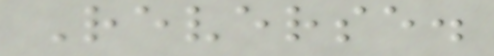Reverse.
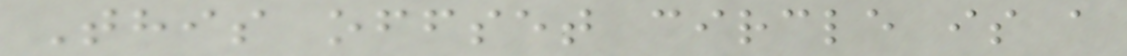This offset circle is a
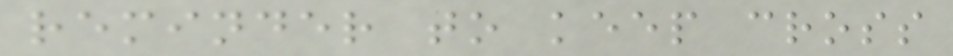reminder to keep cross
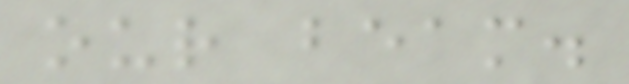our beam.
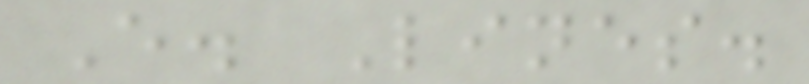E. Lines.
